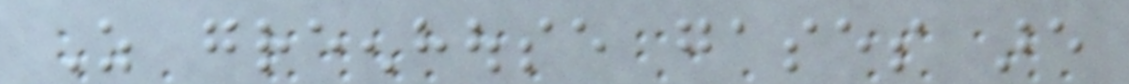As greenhouse gases are
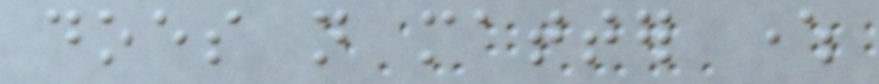does not matter where
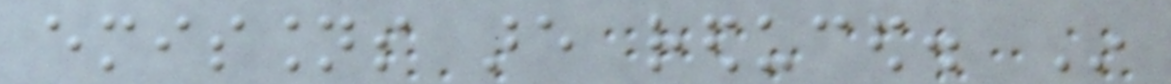emissions are reduced. In
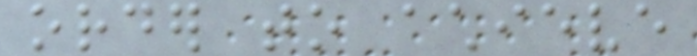order to achieve
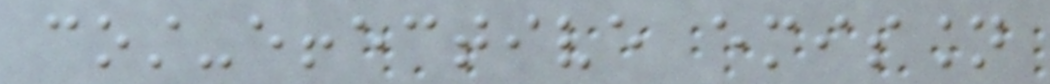cost-effective emission
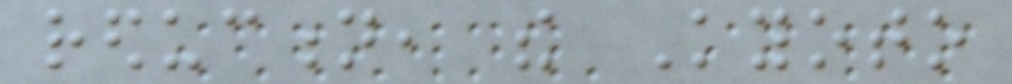reduction, the Kyoto
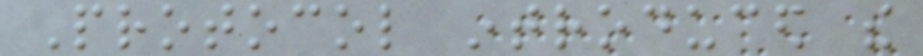Protocol introduced the
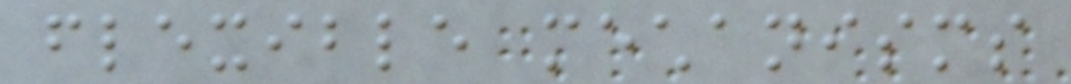flexible mechanisms
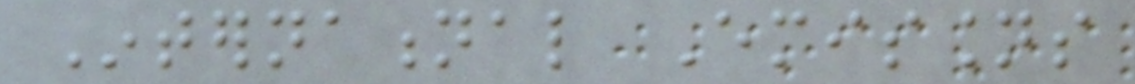International Emissions
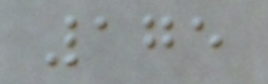175
